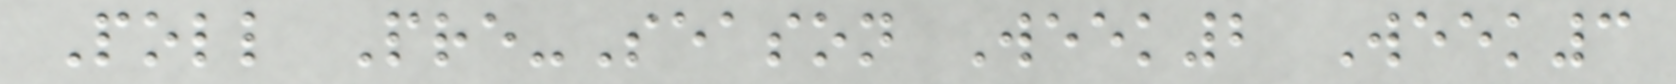Poll Pre-Season Week2 Week3
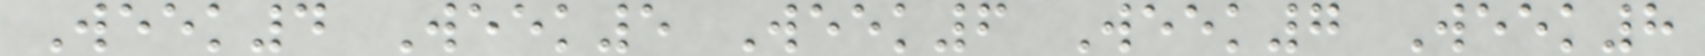Week4 Week5 Week6 Week7 Week8
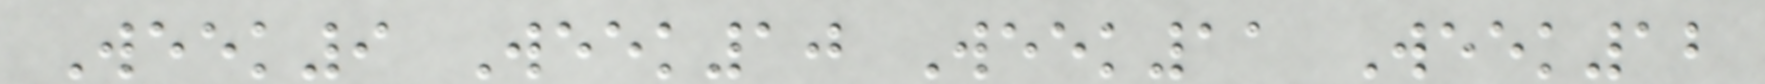Week9 Week10 Week11 Week12
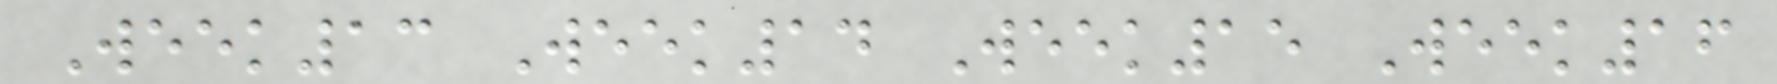Week13 Week14 Week15 Week16
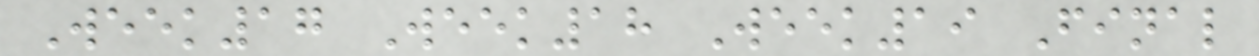Week17 Week18 Week19 Final
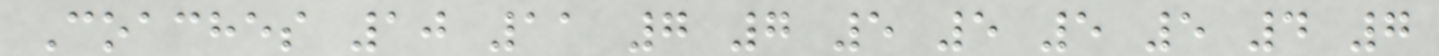Coaches 10 11 7 7 5 5 5 5 4 7
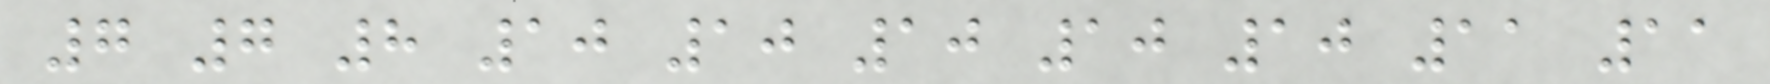7 7 8 10 10 10 10 10 11 11
